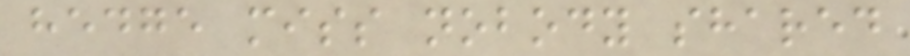hedge miss nobody shared
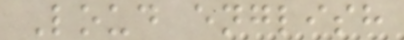Loud english
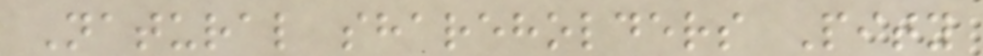Natural shareholders Pity
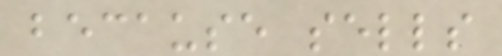because sells
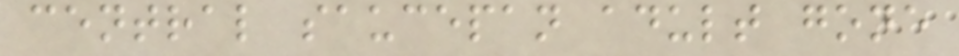central saucepan adult gone
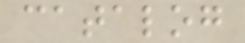catalog
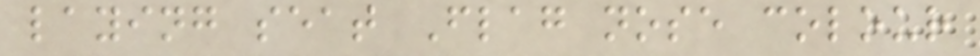laying seat Flag nose colour
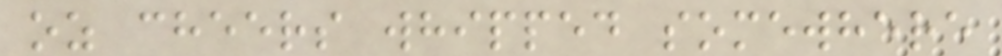oz cheers whipped somewhere
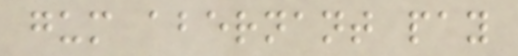gum abernant pay
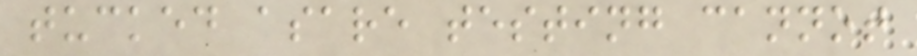tucked asare testing cannot
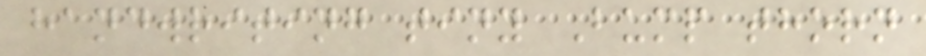handwriting tiny Bump thorn
